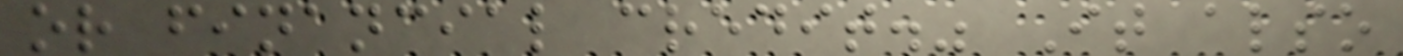or financial credit." It also
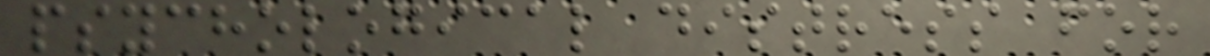psychological distress for
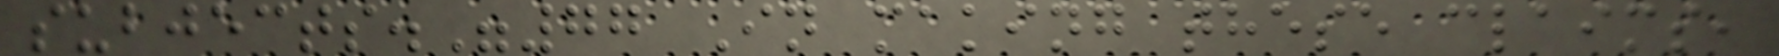subjects."77 In making these claims,
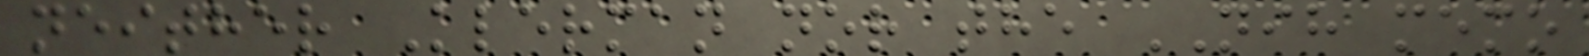neither Klerman nor the NIH memo
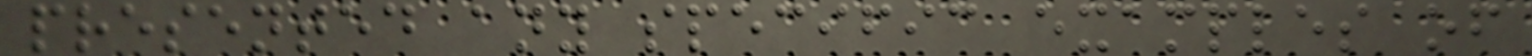presented any specific examples of
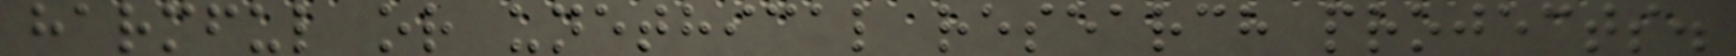harmful or unethical research projects.
